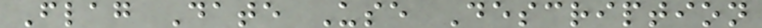Flag Date Use Description
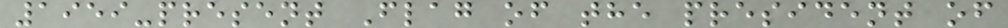1959-present Flag of the president of
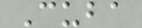Cuba
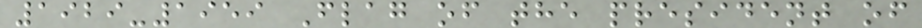1929-1959 Flag of the president of
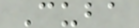Cuba
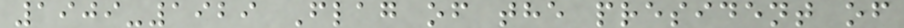1909-1929 Flag of the president of
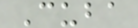Cuba
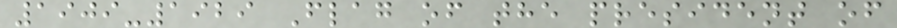1909-1929 Flag of the president of
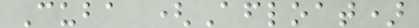Cuba (Afloat)
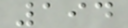194
